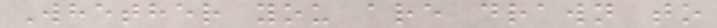Whether you are drawn to
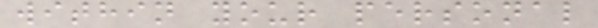within your personal
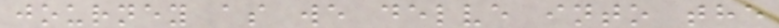journey as we delve into the
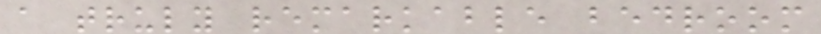a truly remarkable bedroom
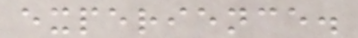experience.
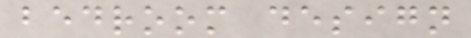bedroom design
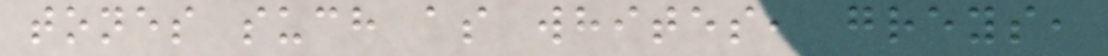tones such as whites, greys,
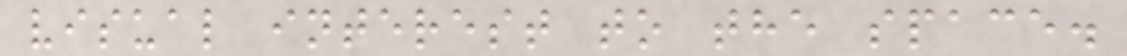visual interest to the space.
